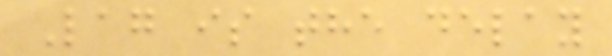Lag is the delay
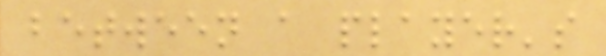between a player's
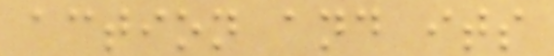action and its
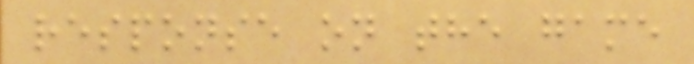response on the game
